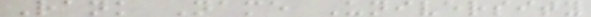Rank Name University
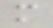m
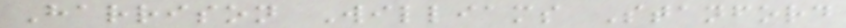Harrison Williams Stanford
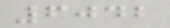6042
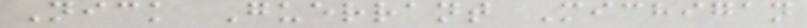Nick Guerrant Michigan
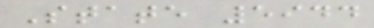State 5944
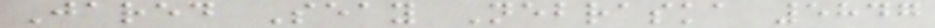Jared Seay Nebraska 5847
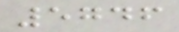5746
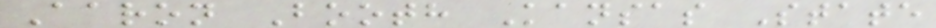Aaron Booth Kansas State
